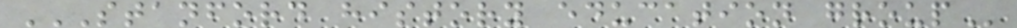STANFORD HISTORY EDUCATION GROUP
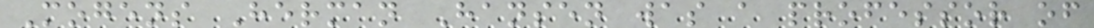Mogens Herman Hansen was a professor of
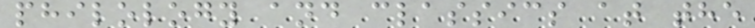philology and classics at the
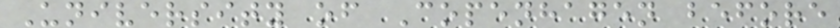University of Copenhagen before
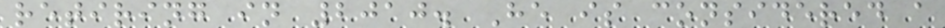retiring in 2010. He is considered a
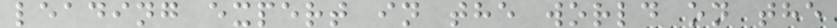leading expert in the world on the
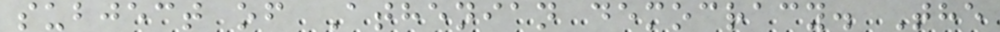subject of Athenian democracy. The
